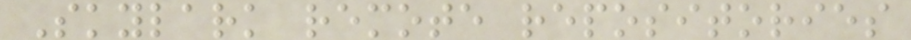Skylark remote repositories
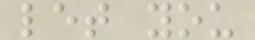let you
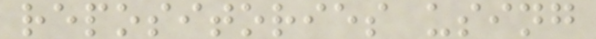repositories using
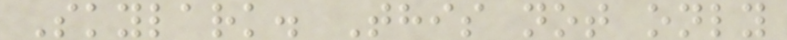Skylark. This not only
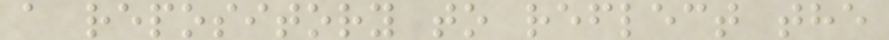a repository to reflect the
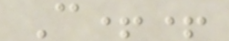C++
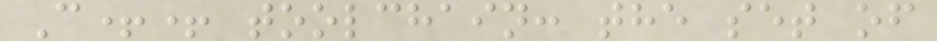C++ toolchain: the set of
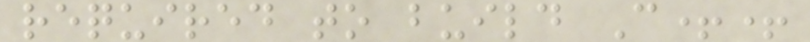required to build C++
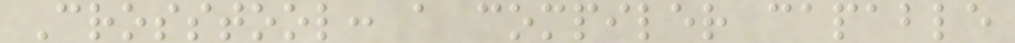Crosstool: a compiler capable
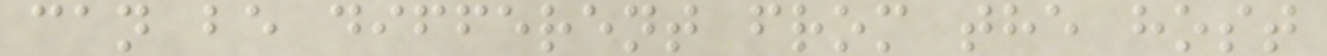can be different from the host
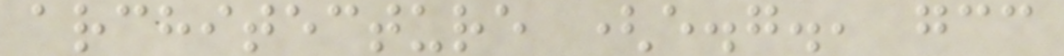architecture (e.g., gcc
